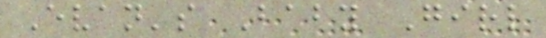Evan's Baby Girl
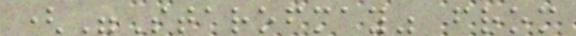("Starofmay" from
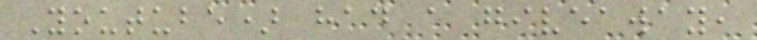Youtube) had a giveaway,
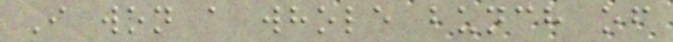I won a whole bunch of
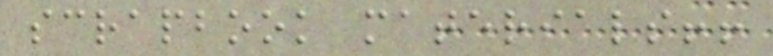scrapbook materials!!
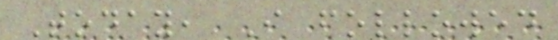Today, I followed
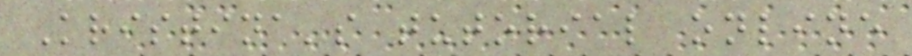Kristina's tutorial online
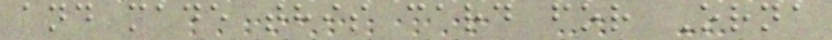and made this card for Orna
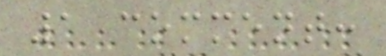1 comment:
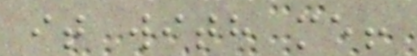it with me!
